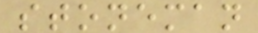stoneman
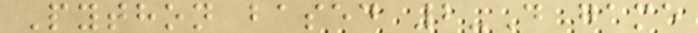Python based 2-D game
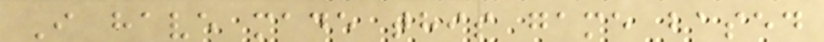I have made this game based
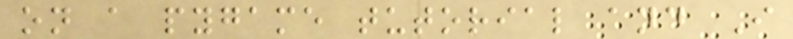on a pygame tutorial and I
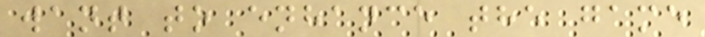want to enhance the game
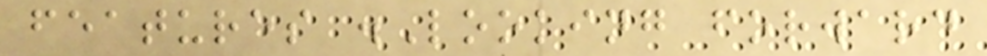features .Looking forward
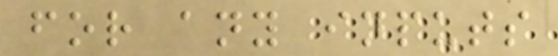for any inputs
